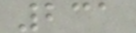231
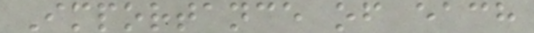Importance of each
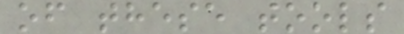of these tools
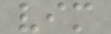vim
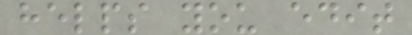helps you edit
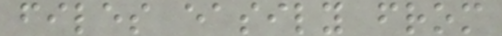files easily from
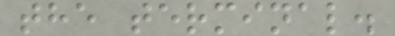the terminal.
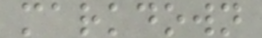markdown
